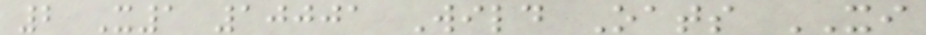2 X1 10001 Wild Oats XI
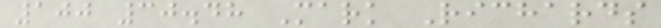100 30.48 Mark Richards
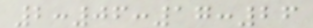2:06:17:26
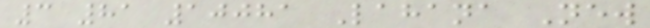3 81 10081 Lahana New
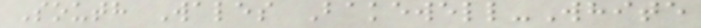South Wales Bakewell-White
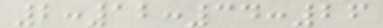2:12:34:26
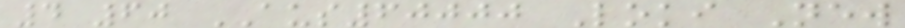4 60 AUS60000 Loki New
